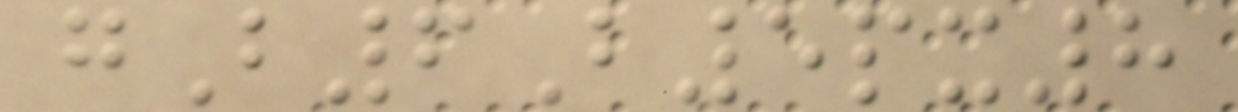gB6B5px8
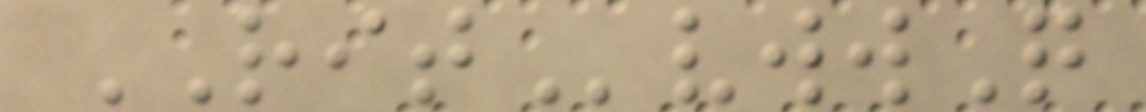RITvwwQ
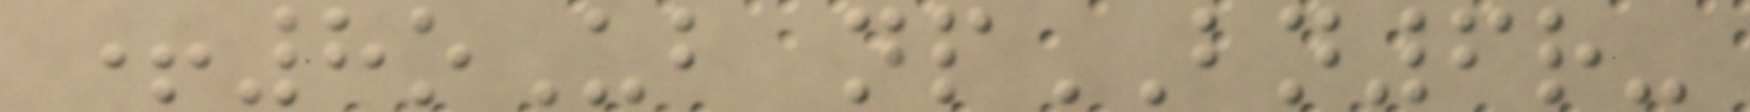+8oUb npBN6r-
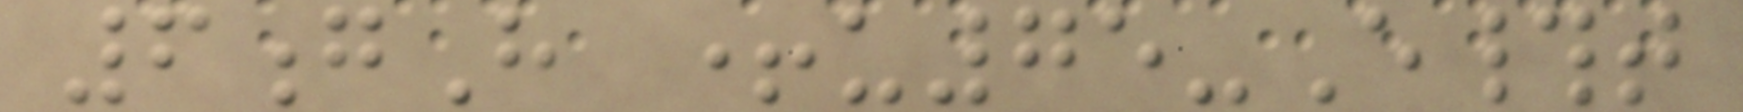6gH +u75-E#t
